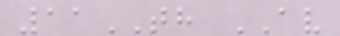11TH AV
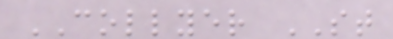COLLYER ST
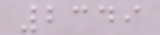2349
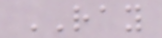RAY
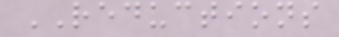REDUCTIONS
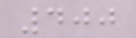400
